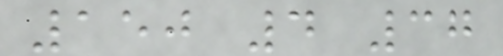150 4 37
